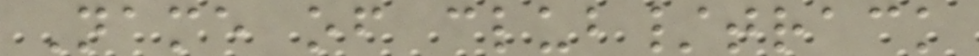Name of club/track
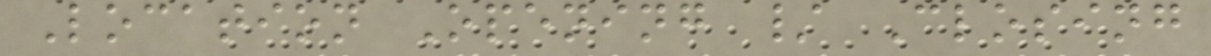Location Opening / Closing
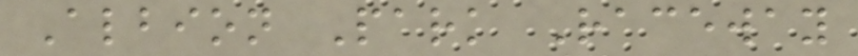Albion Park Raceway
